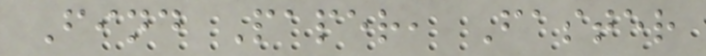Find Paper, Faster
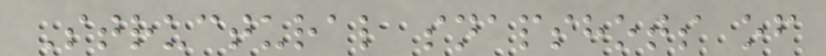Structural snapshots of
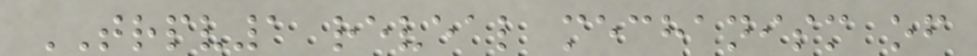TRPV1 reveal mechanism of
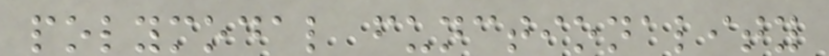polymodal functionality
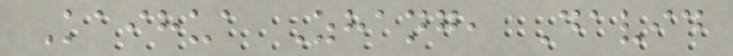Kaihua Zhang, David
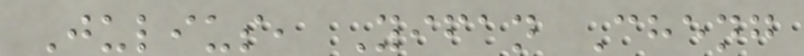Julius, Yifan Cheng
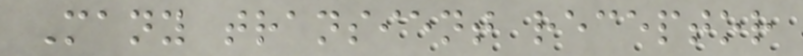Many transient receptor
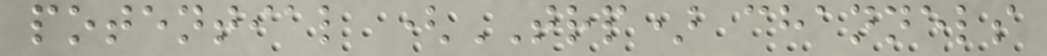potential (TRP) channels
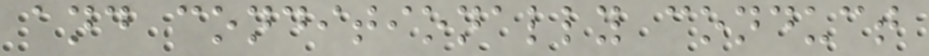and conditionally conduct
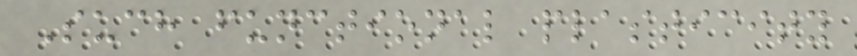Such functional plasticity
